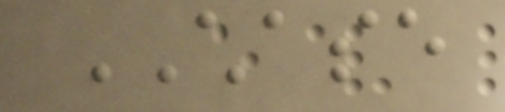CHASE
